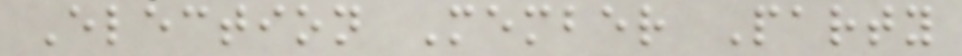Election Member Party
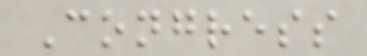Congress
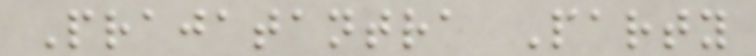Prajatantra Party
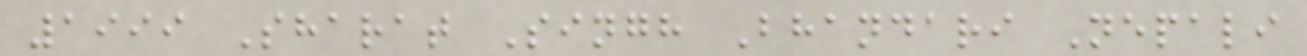1999 Sharat Singh Bhandari Nepali
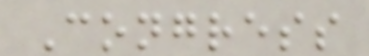Congress
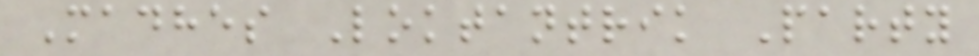Madhes Loktantrik Party
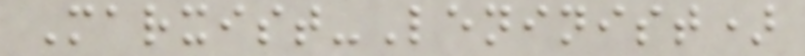Marxist-Leninist)
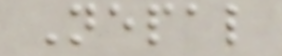Nepal
